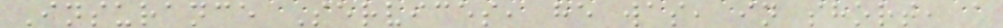Insurance Services, he was, in short, a
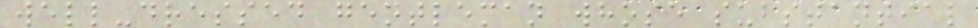well-dressed gentleman whose substantial
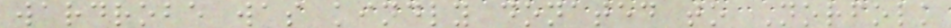wardrobe was kindly donated to Norfolk
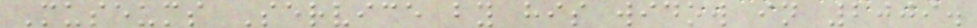Museums Service by his widow in 2009.
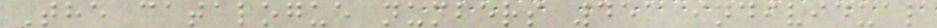The catalogue numbers 451 individual
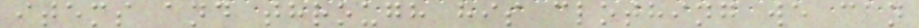items and through his clothing we can
